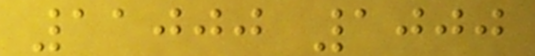11000 1000
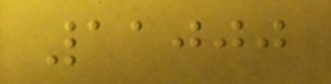11000
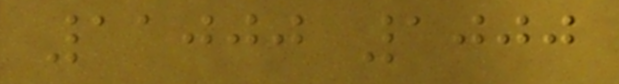11000 1000
